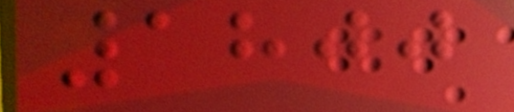1800
